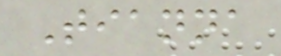Tianna
